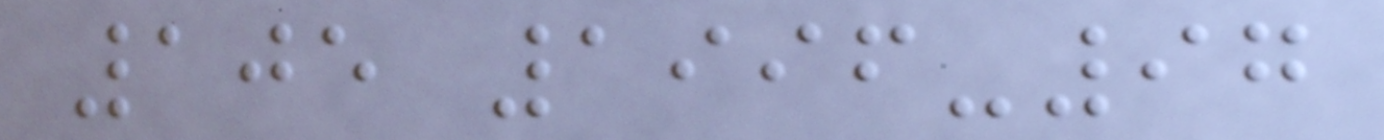105 1996-97
